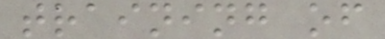training of
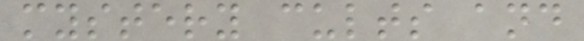mystery cults and
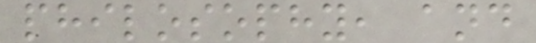philosophy, and
